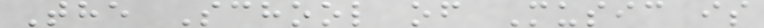The School of Music is
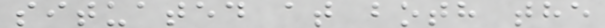situated at both the
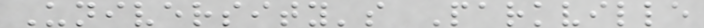University's Parkville
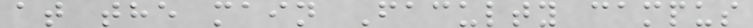at the main Faculty campus
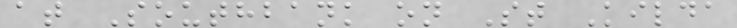at Southbank on St Kilda
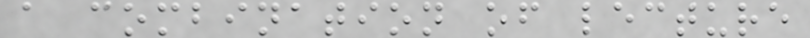a combination of lecture
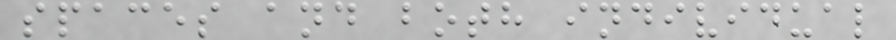spaces and both individual
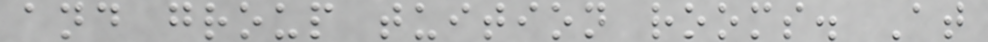and group tuition rooms. At
